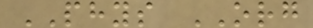PHYS ORG
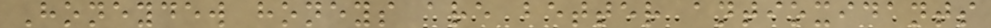Honeydew honeys are better antioxidants
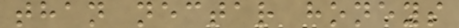than nectar honeys
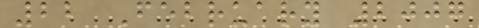22 February 2007
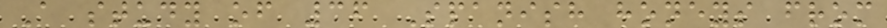A study of 36 Spanish honeys from
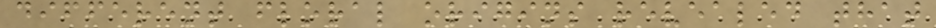different floral origins revealed that
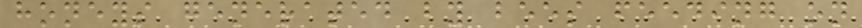honeys generated by bees feeding on
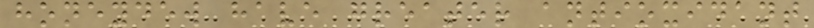honeydew have greater antioxidant
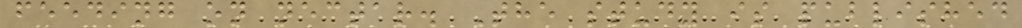feeding on nectar. The study is published
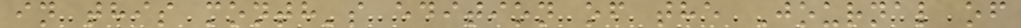in this month's edition of the Journal of
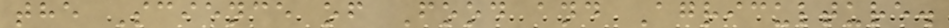the Science of Food and Agriculture.
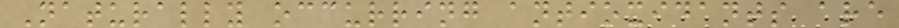Naturally occurring antioxidants are
